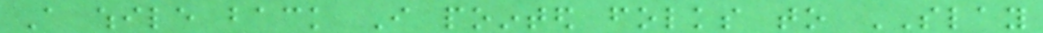A while back I pointed folks to SLAY
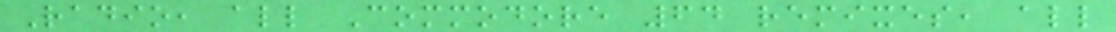Radio, all Commodore 64 remixes, all
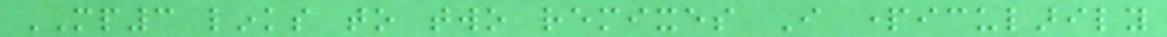MP3 links to two remixes I particularily
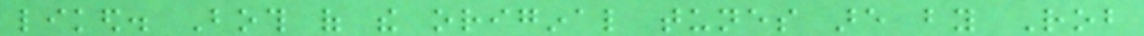liked. Both of the original tunes are by Rob
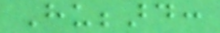Hubbard:
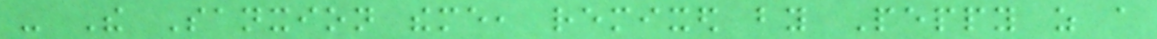- The Sanxion theme, remixed by Peppy as a
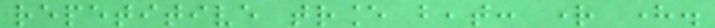repetitive trance beat: right here.
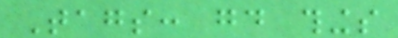Tags: good things
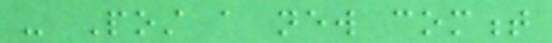- Post a new comment
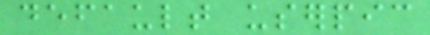default userpic
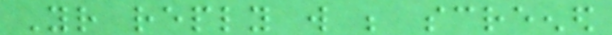Your reply will be screened
